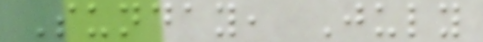Sunday, July
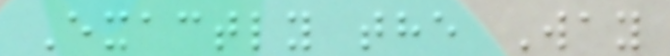Exactly the Way
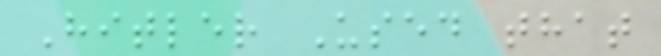Hitler Used that
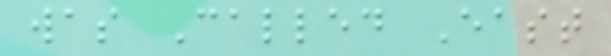was Called East
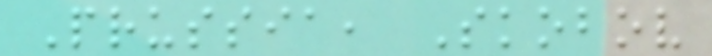Prussia, Skobov
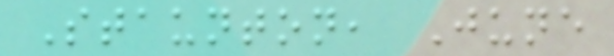Staunton, June
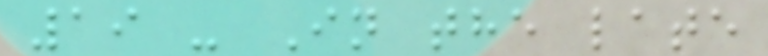19 - In the late
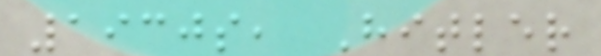1930s, Hitler
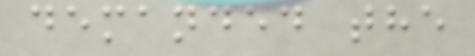demanded the
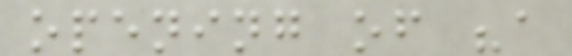opening of "a
